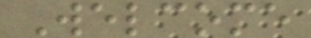Welcome
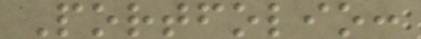Portfolio:
